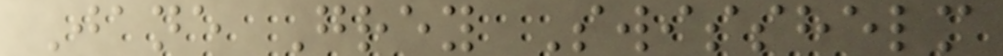Jane Grey Swisshelm
